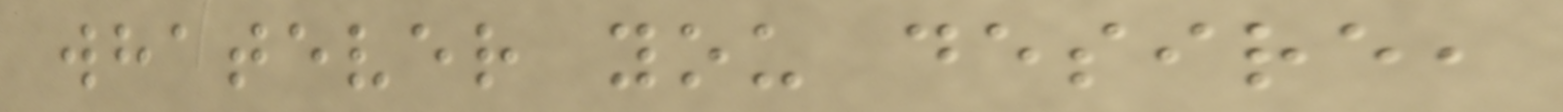whatever you desire,
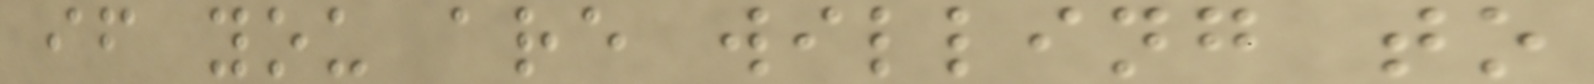if you are willing to
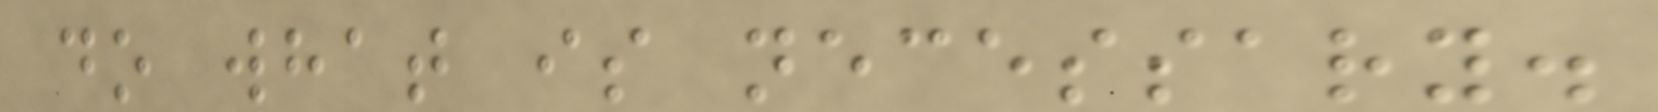do what is necessary.
